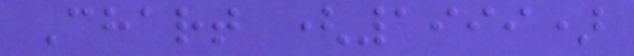Chart (1999)
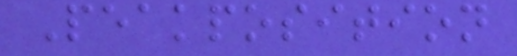Peakposition
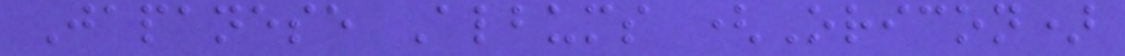Japanese Albums (Oricon)
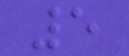5
